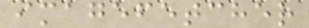imagefetcher
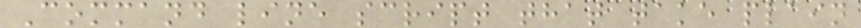Command line script that take plain
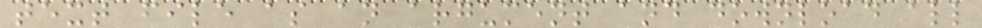text file as an argument and download all
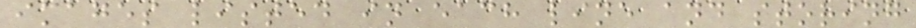images listed in each line and storing
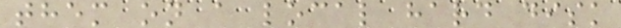them on a local hard disk
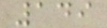149
